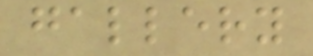gallery
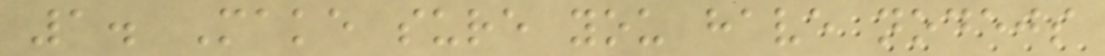1. Make sure you have nodejs
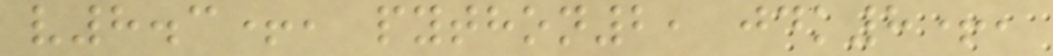v8.3+, python2, jdk8+,
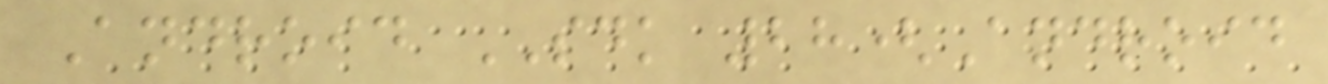Android SDK 28(Android
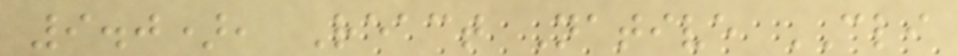9.0), React Native CLI
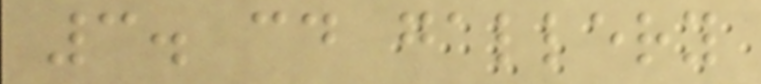3. cd gallery
